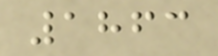1863
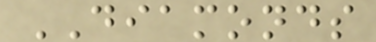DIAMONDS
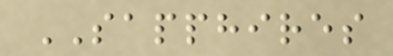SAPPHIRES
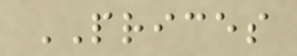PRICES
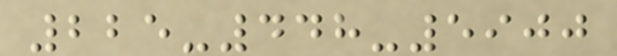225-448-5900
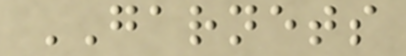GARNETS
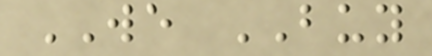WE BUY
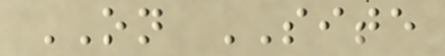ON SITE
